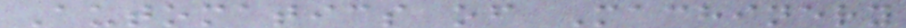Automatics of Machinery
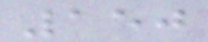150
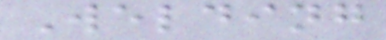Welding
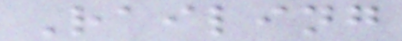Railing
